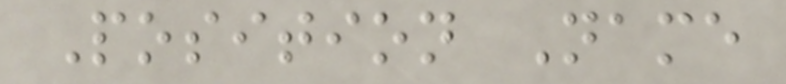Position Name
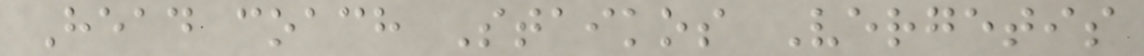Head coach Staikos Vergetis
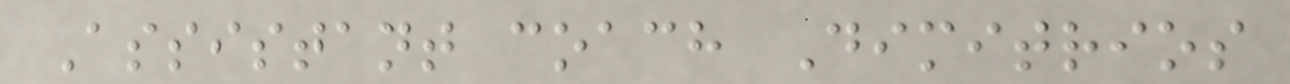Assistant coach Dimitrios
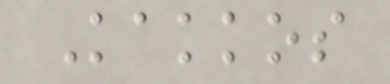Kakkos
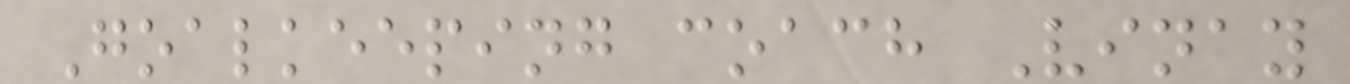Goalkeeping coach Vinay
